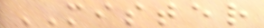MISTER
